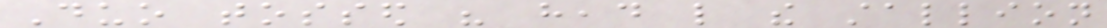Duo tossed his head like the stallion
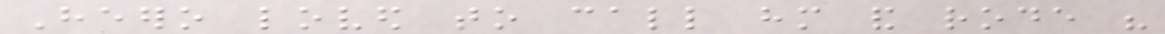Heero loved to call him and rode his
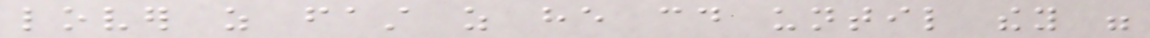lover as fast as he could until they were
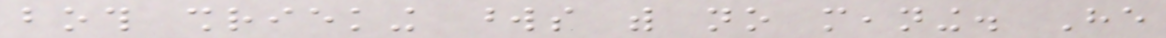both shrieking words with no meaning. He
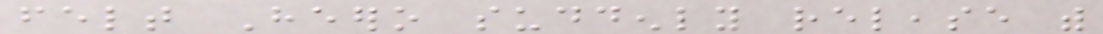felt Heero suddenly release with
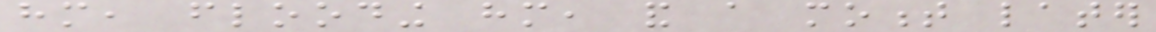him, flooding him, and a moment later
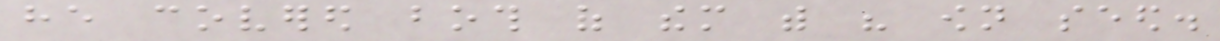he covered both of them with his own seed.
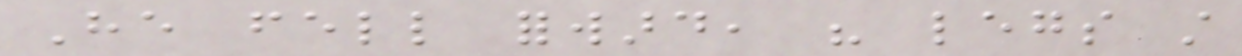He fell forward, his legs still
